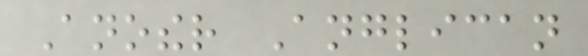Another Anglican
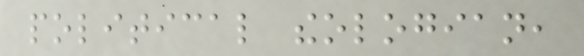political theologian,
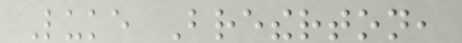Luke Bretherton,
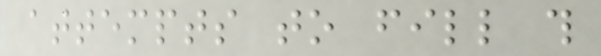attempts to fill this
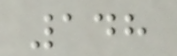148
